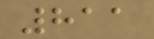811
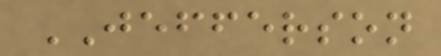JEFFERSON
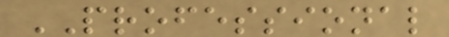PROFESSIONAL
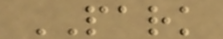PARK
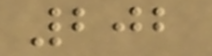202
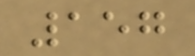157
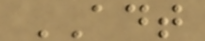ADT
